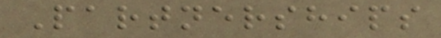Partnerships
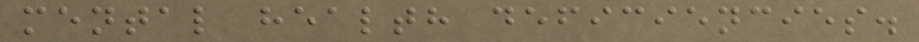mental health deficiencies.
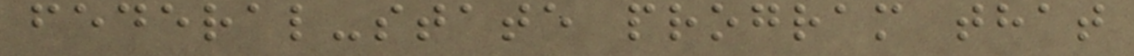federal-state program that
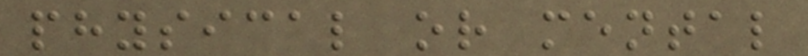physical or mental
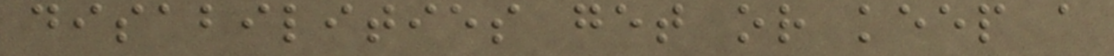disabilities get or keep a
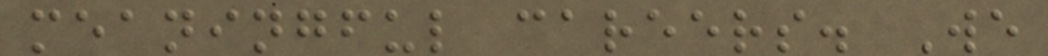meaningful careers. We
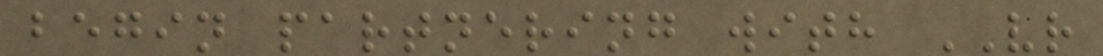begin partnering with VR
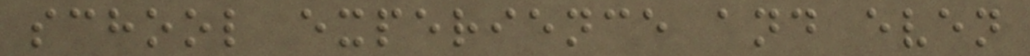school experience and even
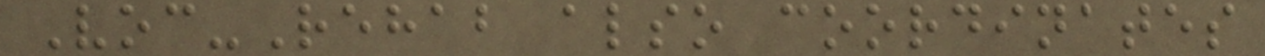Voc-Rehab also coordinates
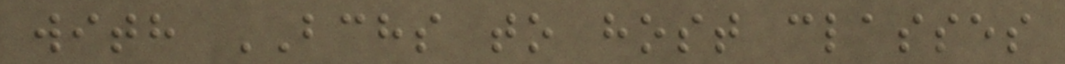with BCHS to host classes
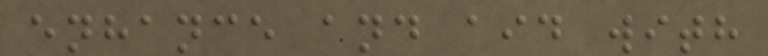enhance and aid with
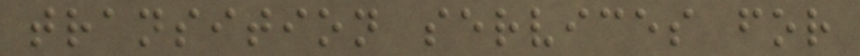transition services for
